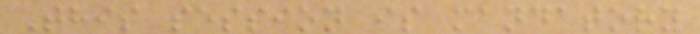This session is mandatory
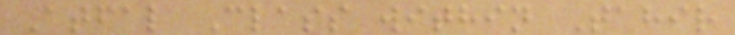Atfal Class within Tahir
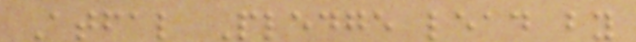Atfal Pledge lead by
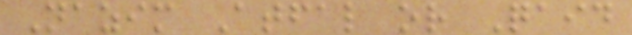Nazim Atfal or Qaid
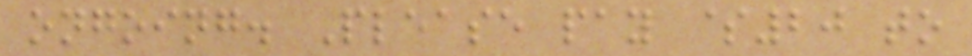ongoing. Please pay $20 to
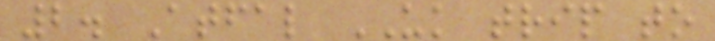2. Atfal UK trip to
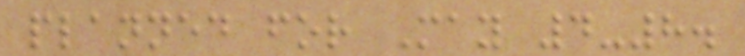planned for May 4-8.
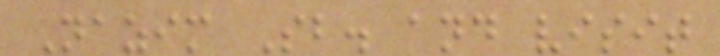Nazim Sb. and visit
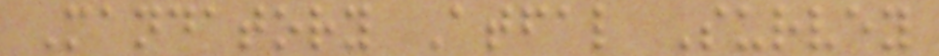Mandatory Atfal Survey
